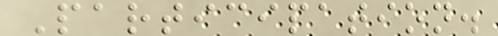Participation.
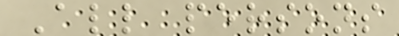All persons
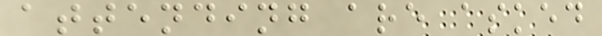attending are asked
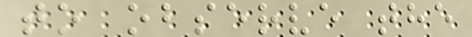to observe the
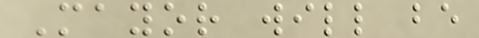Mayor will be
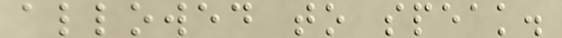allowed to speak.
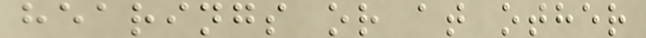hearings or at other
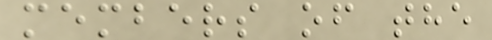members of the
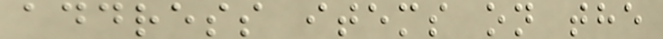address items on the
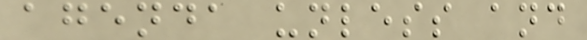agenda unless and
